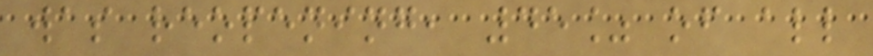was reopening, 45% of all
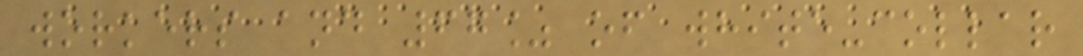workers and 67% of white-collar
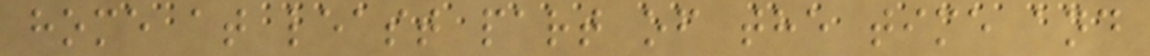home at least part of the time and
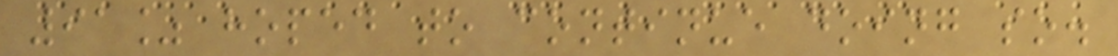91% hoped to continue doing so.
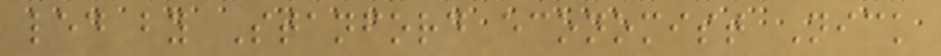led by Stanford economist Nick
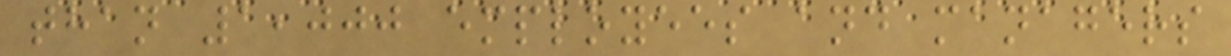than 1,000 employees and managers
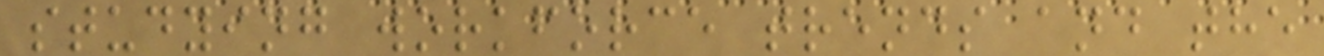studying workforce trends and the
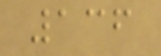136
